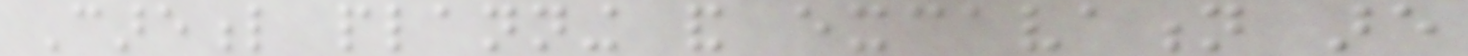Careful planning and excavation are
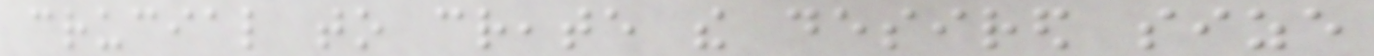crucial to create the desired size
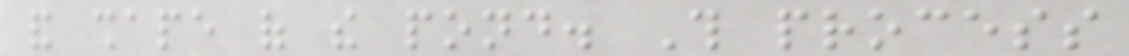and shape of the pond. This process
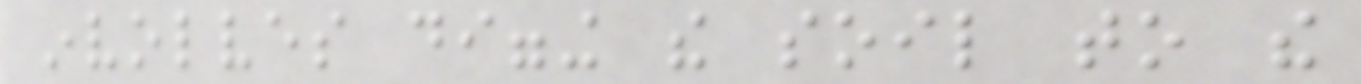involves digging the soil to the
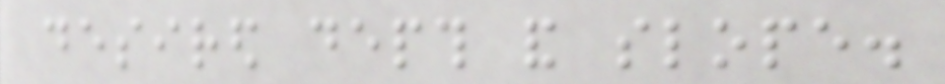desired depth and slope.
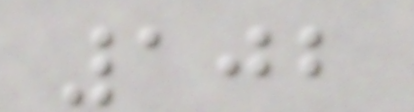102
